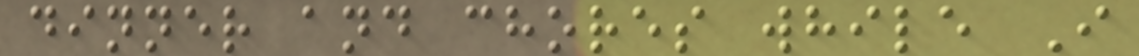dinner and chores while I
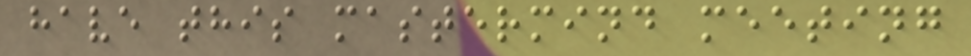have this mastermind meeting
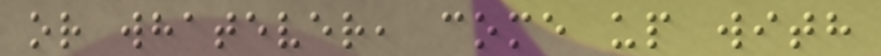or whatever, come up with
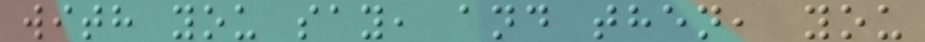with you say, and then, you
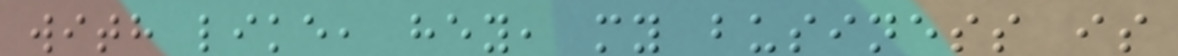with like, hey, my business is
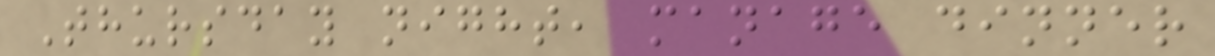Thursday night, manage dinner
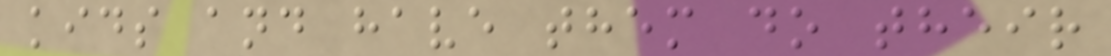kids and have them do their
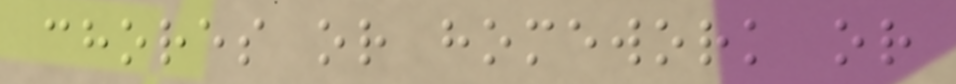chores or homework or
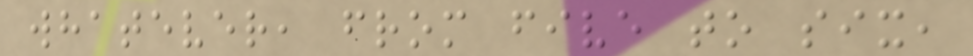whatever, from five to six,
